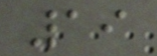19
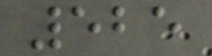525
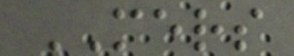MERS
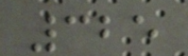325
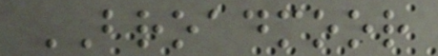BROADMOOR
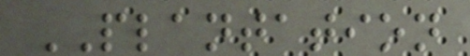PLANTATION
